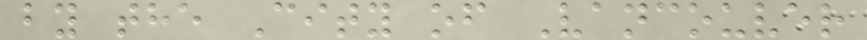by the City of Vancouver
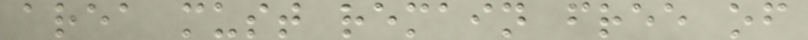area must remain free of
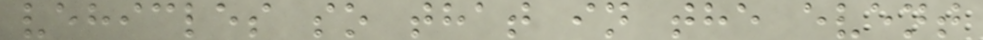vehicles so that in the event
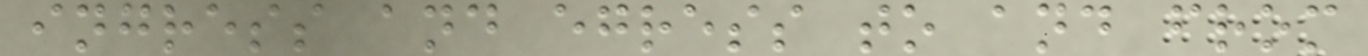ingress and egress to and from
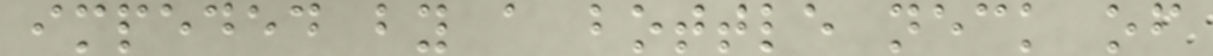impeded by a bottle neck of
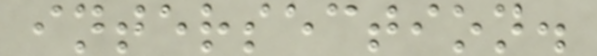intersection.
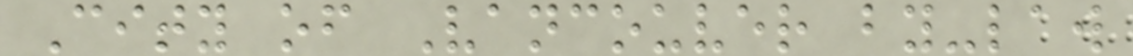City of Vancouver by-law
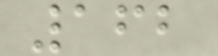162
